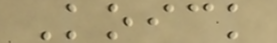Koick
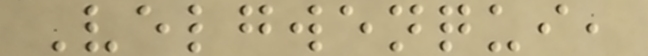Velgwenqui,
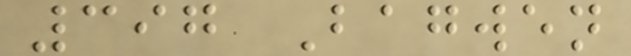397 Bagwen
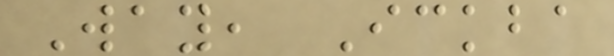Way, Ickba
